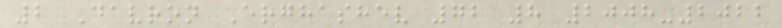2 Davron Erghashev 72 8 2008-2022
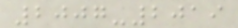2007-2019
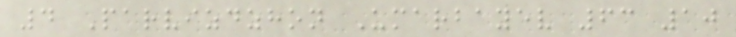4 Parvizdzhon Umarbayev 63 10
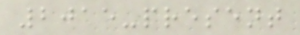2015-present
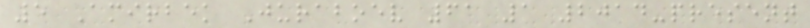5 Amirbek Juraboev 61 1 2014-present
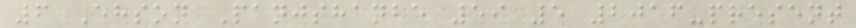6 Ehson Panjshanbe 59 5 2016-present
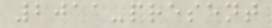2011-present
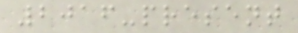2016-present
